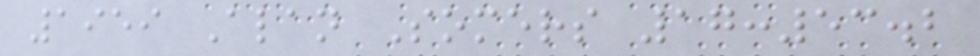1959 Alan Somers 17:53.2
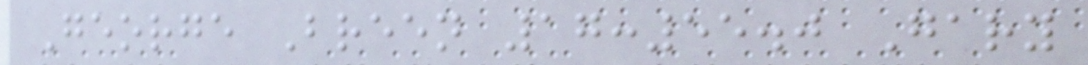George Breen 17:55.0 Gary
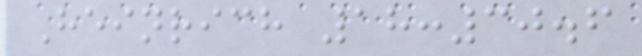Heinrich 18:30.6
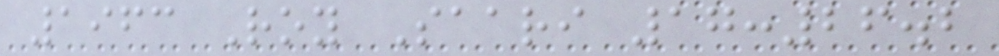1963 Roy Saari 17:26.2
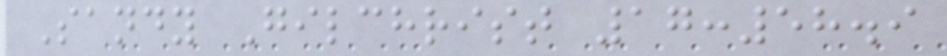Sandy Gilchrist 17:58.9
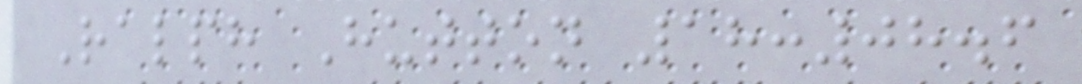Ralph Hutton 18:08.6
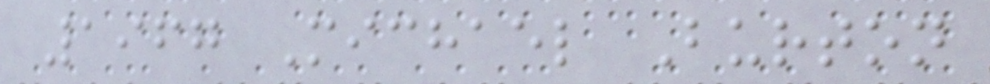1967 Michael Burton
